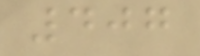407
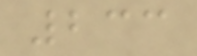233
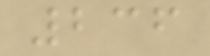236
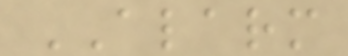ALARM
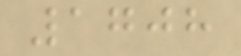1708
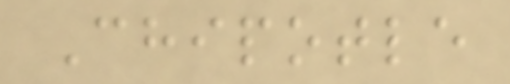Chipotle
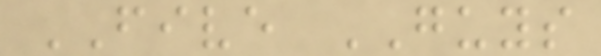FIVE GUYS
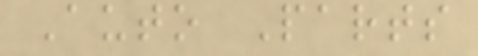Auto Parts
